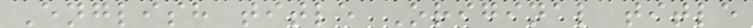English title Original title
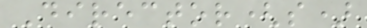Director(s)
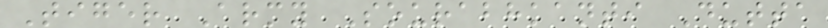Tiger Army Sourabhkanti Dutta
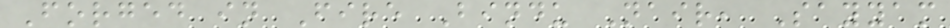Forged in Fire Bindu Nair, Sayyam
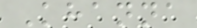Khanna
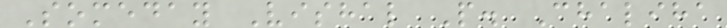Someday Vishal P. Chaliha
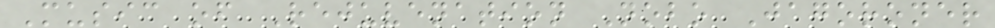Music of Rejuvenation Nobo Jagoroner
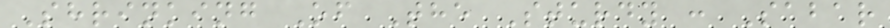Shrinking Of The Sturdy : Sabar
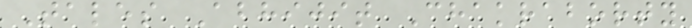Tales Abhijit Chakraborty
